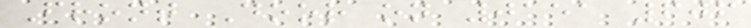Front Door on 0151 606
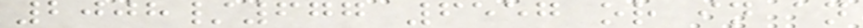2008/677 6557 or in an
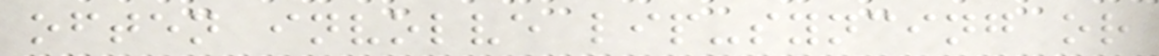often involve lip-syncing or
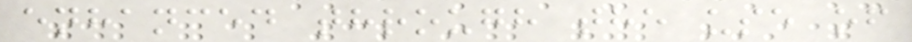enhanced through the use of
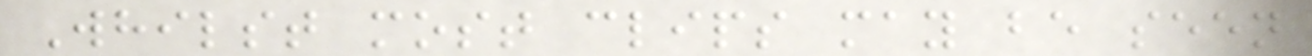Whilst most clips may be seen
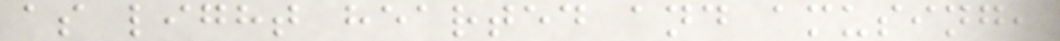as light hearted and amusing,
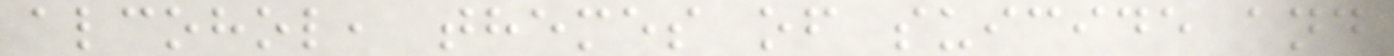alcohol, themes of suicide and
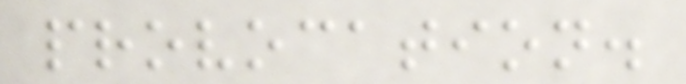provocation.
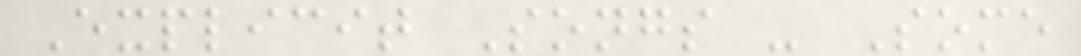Explicit Songs - Some
